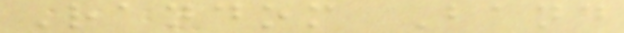Random Band
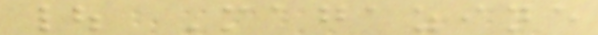| Magazine
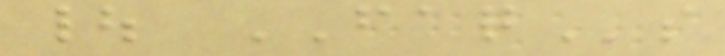| FAQs
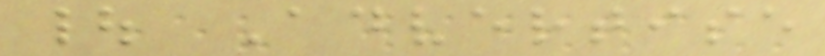| Advertise
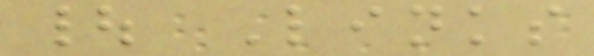| Links
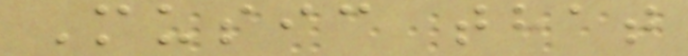Music that
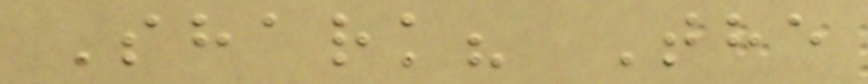Shark? The
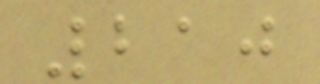210
